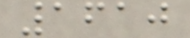1610
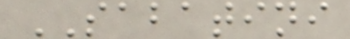SABATINI
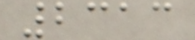2313
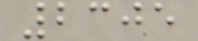2305
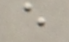e
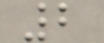2
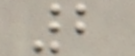2
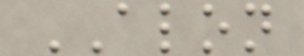ALON
